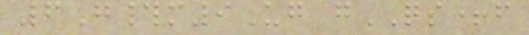6G#m9Ug gQS+f
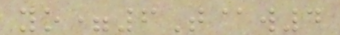yo=6T@w4
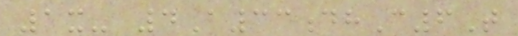1x- 4A33dhC6T
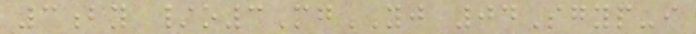3by /o3MgYJ 04Sgyp-i
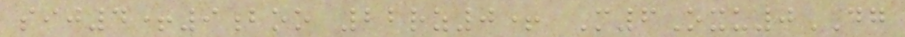sij4+9boo 22rz0+ M6Oxu0DG
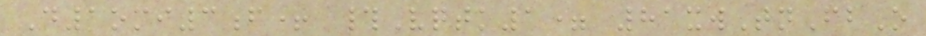D1omi3f+ #Vqtk1= 81xwTnFbO
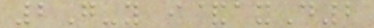2G-y i&axD2
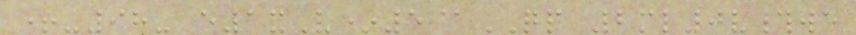+-98- e1xV*5@QP 2ml0v#we
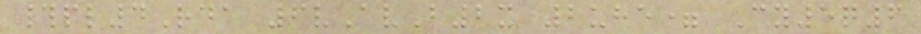#pl4Rda 6vAvB2x 2uhe= Cy5q6
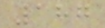187
